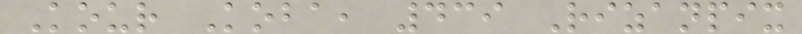Kour Koba, 439 Rizanpix
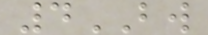4BW
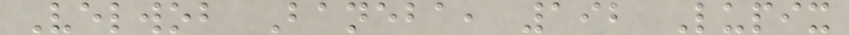Velwob Baneba, 192 Lupix
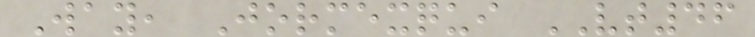Way, Jormexqui VT46
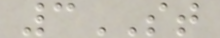3ST
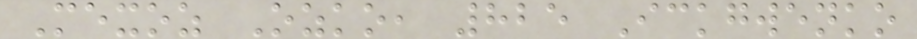Mexoz Ozko, 825 Ickgwenko
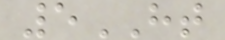5HT
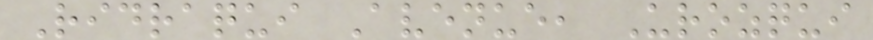Ridraqui Avenue, Urozqui
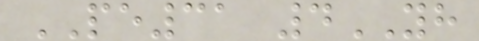PE31 4YH
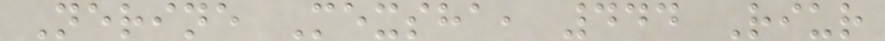Nerine Mexsha, 444 Riur
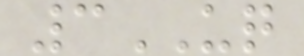3UQ
